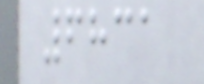6831
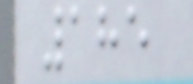185
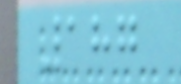187
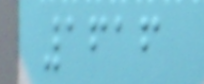1616
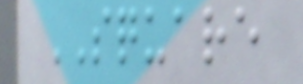SQUARE
